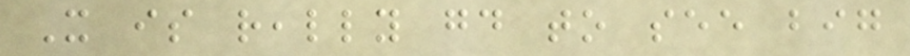It is really good to see big
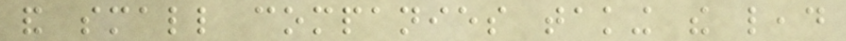and small companies taking the lead
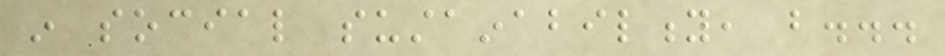in social sustainability, but...
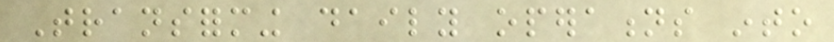Transforming daily operations into
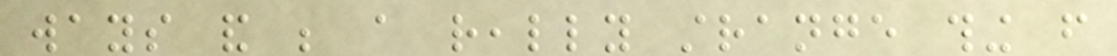ways and be a really strange thing from
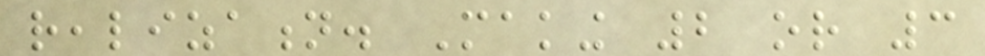realization. Making 2 or 3
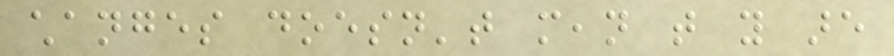changes doesn't mean that you are
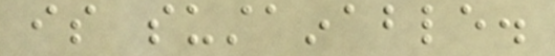is sustainable.
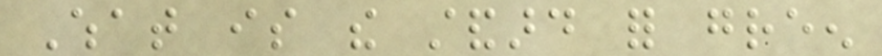What is the standard for green
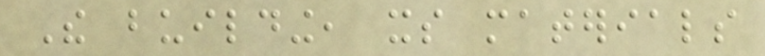The building, its materials
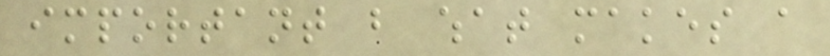important but what makes a
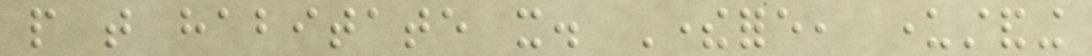people that habitate it. Therefore, understanding
